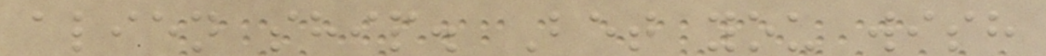alien ship. Bet you wish
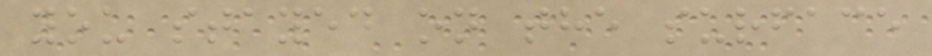you stayed on the surface
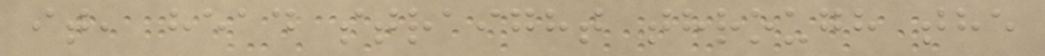it, head straight through the
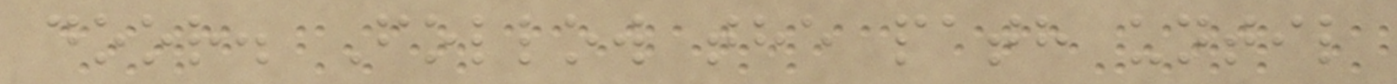door. Follow the path until
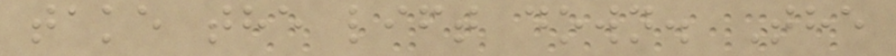take the lift down. The
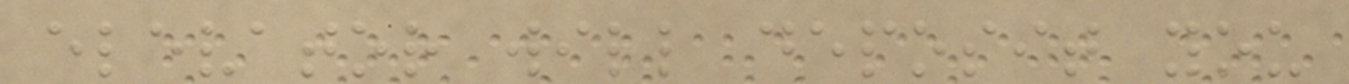elevator will deposit you
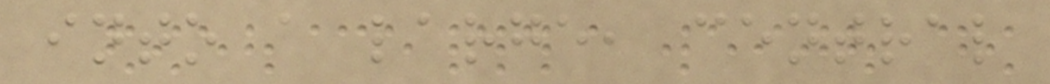into a large, central
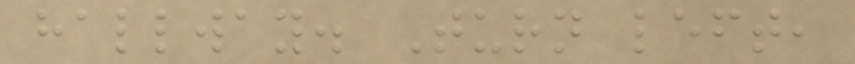hallway. Turn left,
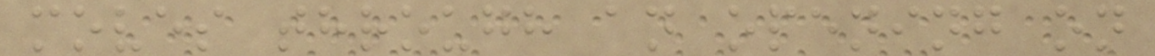moves through an opening on
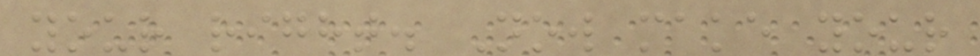your right. Now make your
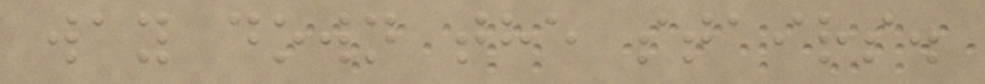way down the stairs.
